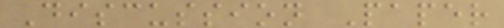Discussion Paper
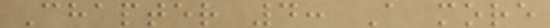Chapter 4: A more
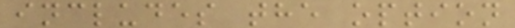includes the option
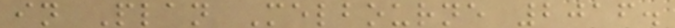in Plan Melbourne 2016.
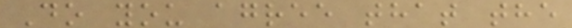Do you agree that the
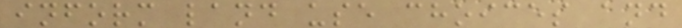inform land use choices and
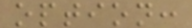option:
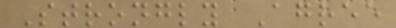Strongly Agree
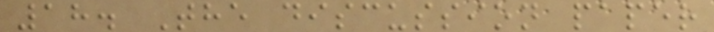18. The discussion paper
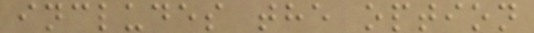includes the option
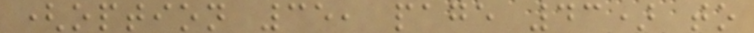(option 35, page 43) to
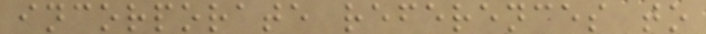incorporate references to
